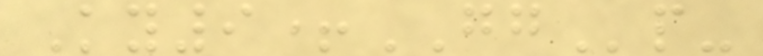Ky9+GGp-
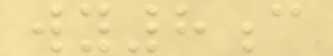wy8c
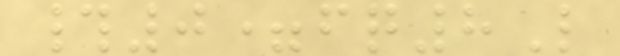#0=fq8L
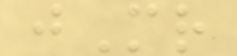jMr
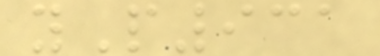yP931
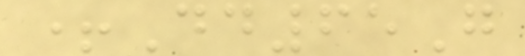+Dd65G
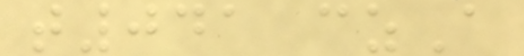t041 czA
